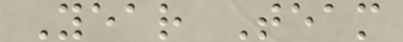Year Team
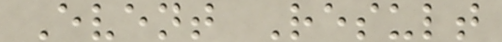Event Result
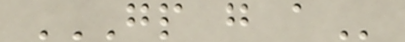GP G A
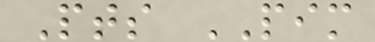Pts PIM
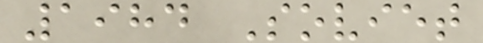1984 Soviet
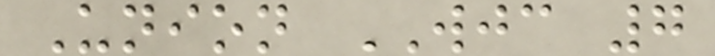Union WJC 7
